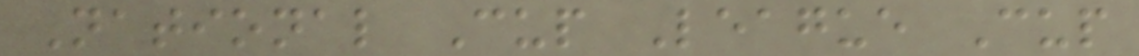National Cup League Cup
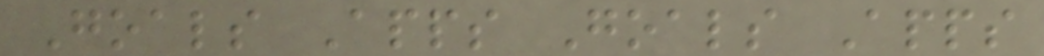Goals Apps Goals Apps
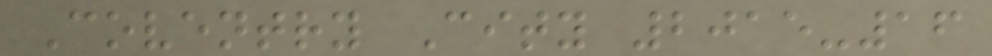Coventry City 2015-16
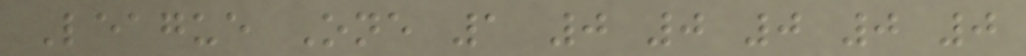League One 1 0 0 0 0 0
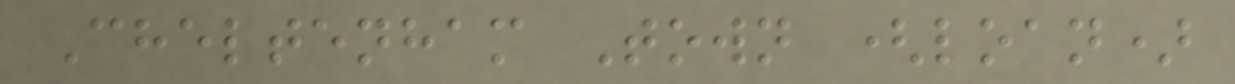Cheltenham Town (loan)
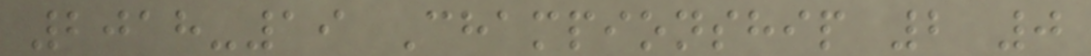2018-19 Championship 2 0
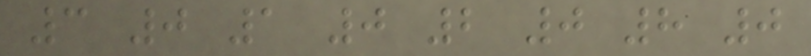3 0 1 0 2 0 8 0
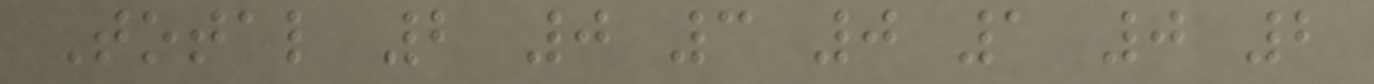Total 2 0 3 0 1 0 2
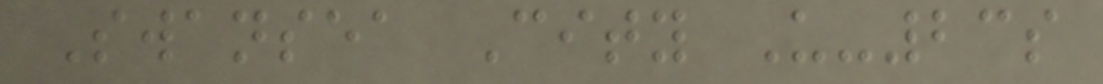Swansea City U-23s
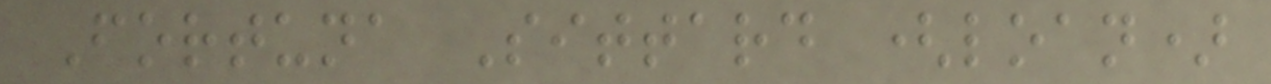Fortuna Sittard (loan)
